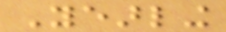Yearling
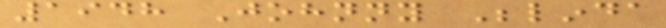1948 Johnny Belinda
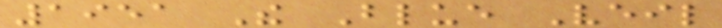1951 The Blue Veil
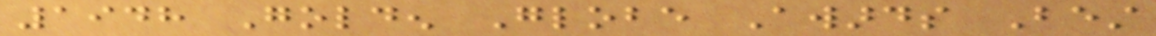1948 Golden Globe Awards Best
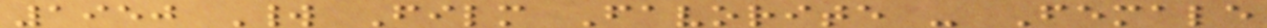1950 World Film Favorite - Female
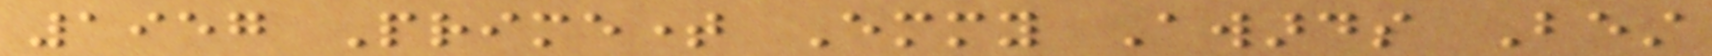1957 Primetime Emmy Awards Best
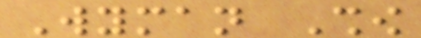Wyman Show
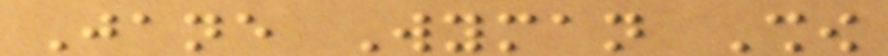Jane Wyman Show
